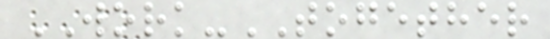WORK-TOGETHER
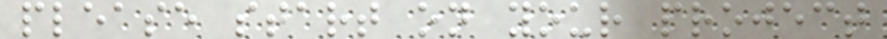please start on your project
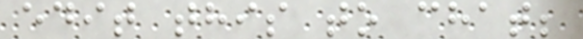edit this to chat;
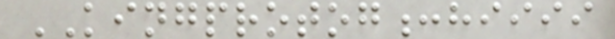KINGPROTOG:hiiii
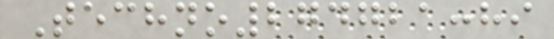Techno274721:hi
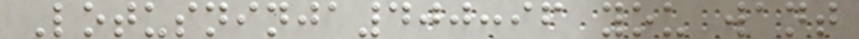Lotusninja400:if you want
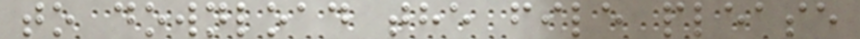to download the file please
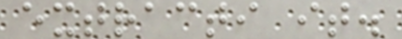extracti it.
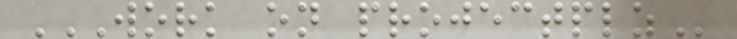WORK ON PROJECTPLZ
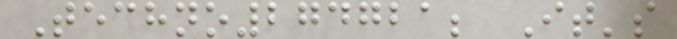Techno274721; It's
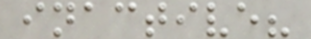inactive?
